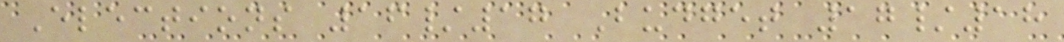Elections 16/17 Budget 17/18
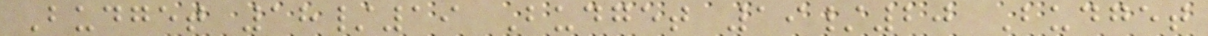Budget 18/19 Budget 19/20 Budget
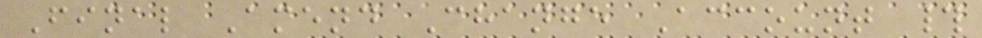Final Amend Change Account #
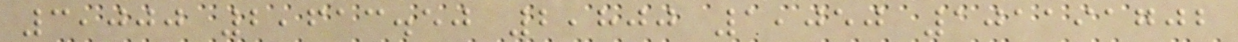3,000 2,613.50 2,800 1,050 101191702
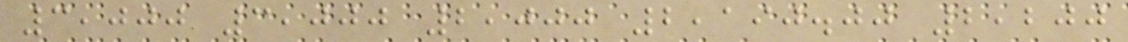3,000 3,000 2,000 2,190.00 2,200
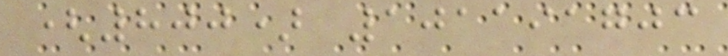(800) 101191703
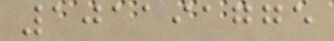101191775
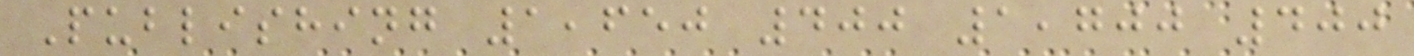Publishing 1,650 400 1,700 400
